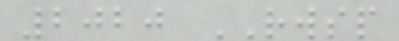2020 RWSP
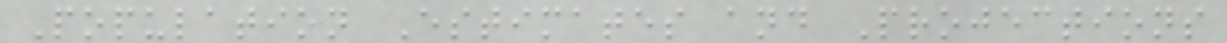Population Estimates and Projections
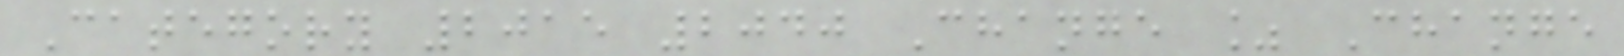Category 2015 2040 Change % Change
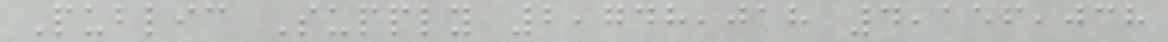Public Supply 2,748,018 4,156,038
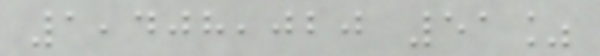1,408,020 51%
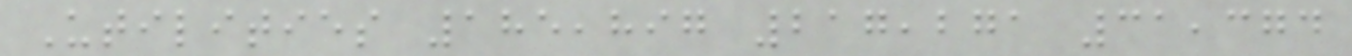Utilities 185,897 217,271 31,374
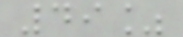49%
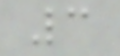3
